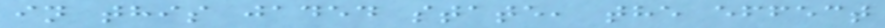in this jaded state, the effect
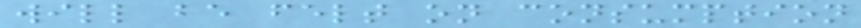will be felt on consumption
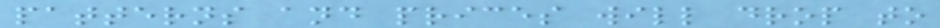patterns and prices will drop to
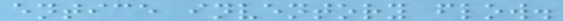entice inventory flow.
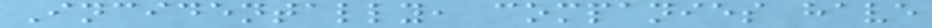Incidentally, companies have
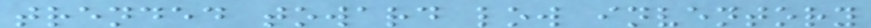trended toward low inventory
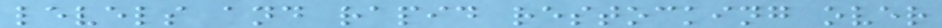levels and rapid restocking over
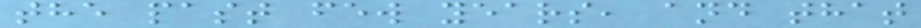the past few years, and that
